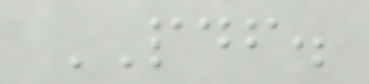PDF.
